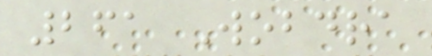261 Wobdra
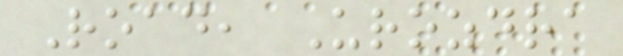Road, Urozdra
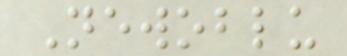Newoblu
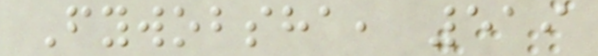Fywobsha, 519
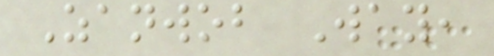Zanwob Way,
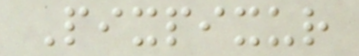Pixpixur
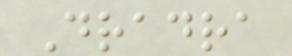Dradra
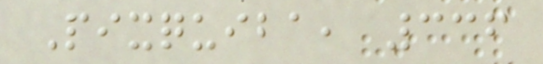Pixquiba, 336
